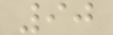90
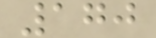170
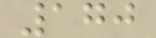170
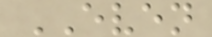EVEN
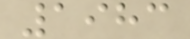1983
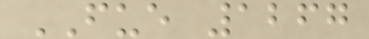FUE 1267
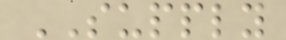SUPPLY
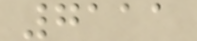7111
